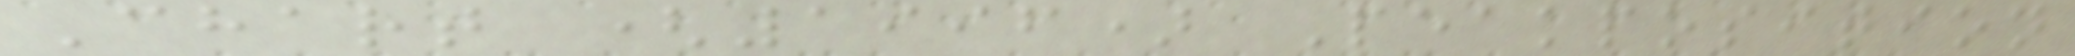Chart (1996) Peakposition
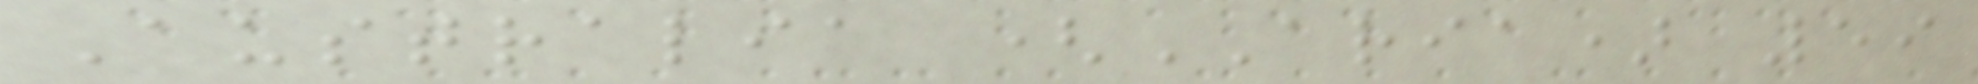Australia (ARIA) 59
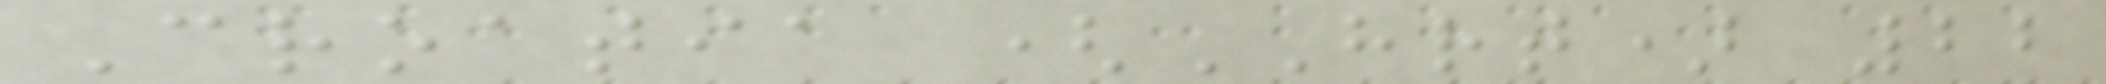Croatia (HRT) 22
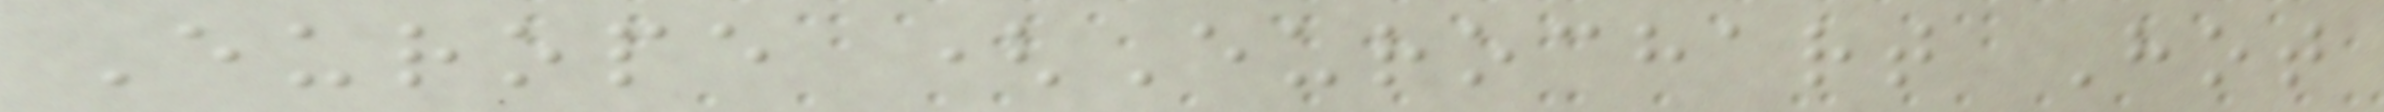Europe (Eurochart Hot
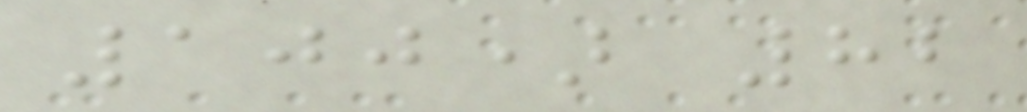100) 82
